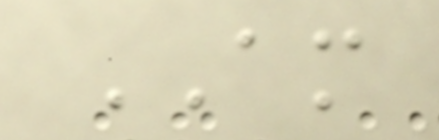AM
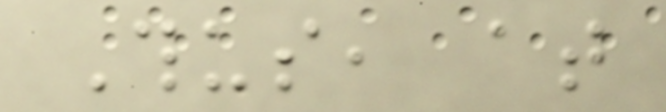Thus, at
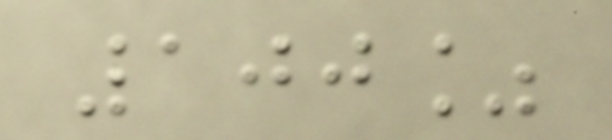100%
